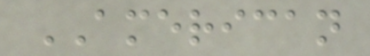AMERICAN
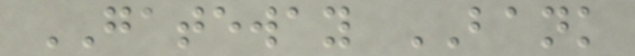GATEWAY BANK
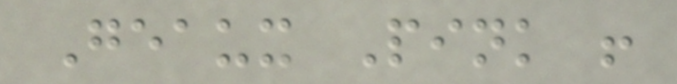Geaux Pink !
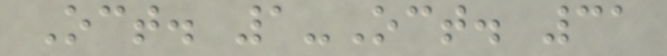Oct. 1-Oct. 31
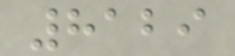8129
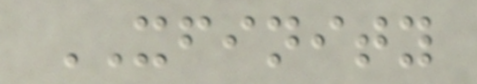XFINITY
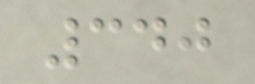340
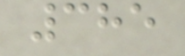385
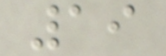19
